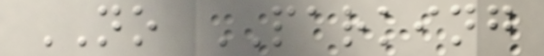NO PARKING
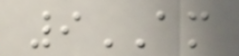9AM
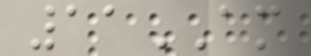11AM
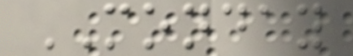MONDAY
